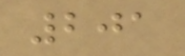201
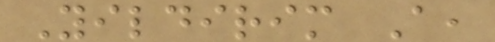Yildirim A,
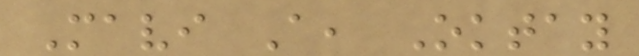Mavi A, Oktay
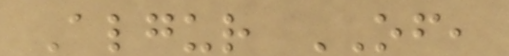Algur OF,
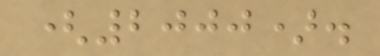(2000).
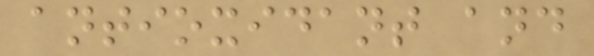antioxidant and
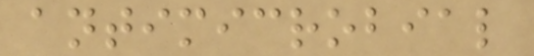antimicrobial
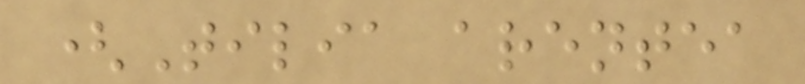(Tilia arentea
